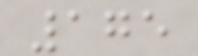175
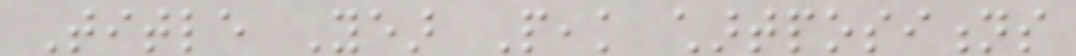Title Year Peak chartpositions
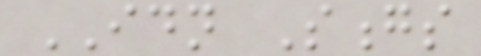IDN Songs
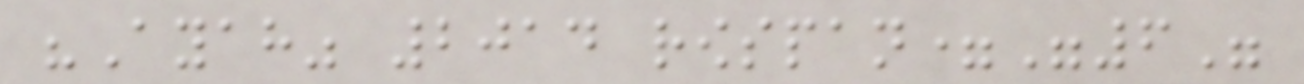"Ayah" 2014 rowspan="6"
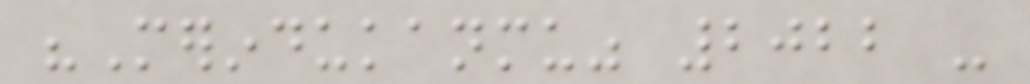"Merindukanmu" 2022 -
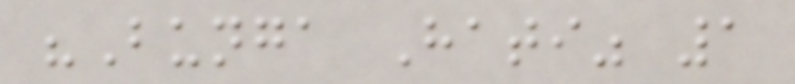"Bunga Hati" 1
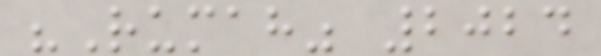"Rumah" 2024
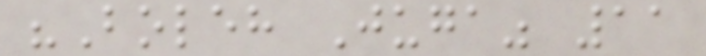"Boleh Juga" 11
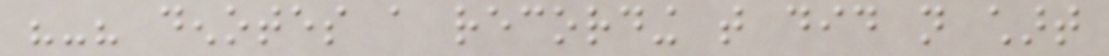"-" denotes a recording that did not chart
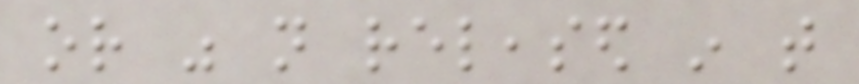or was not released in that
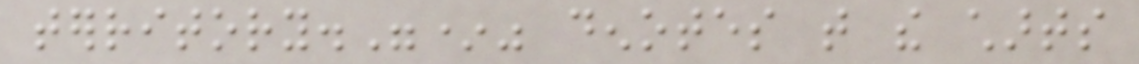territory."*" denotes that the charts
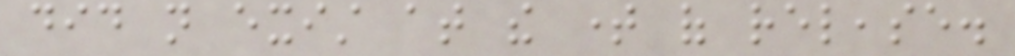did not exist at the time of release.
